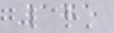175
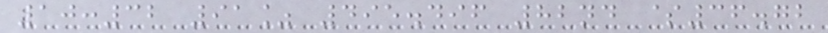10:32 91% 495.496 82nd $36.72
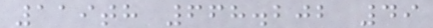119th 668.202 49
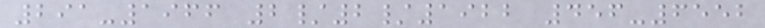291-1966 2/2/1922 456-6552
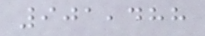901,488
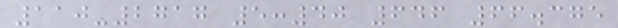110-2717 5:40 646 66.375
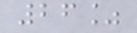26%
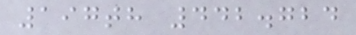197th 442.724
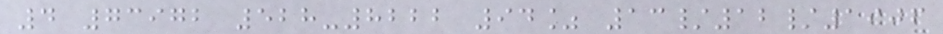4 73972 528-8222 94% 13/12/1906
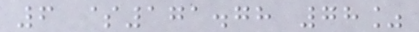6 $171.78 78%
